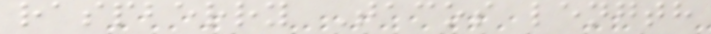raspberry Tacos length
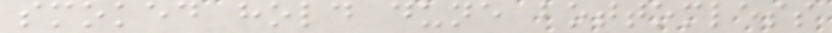smoked hold dune bottomless
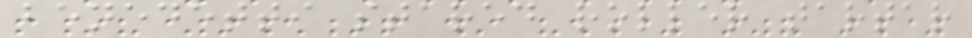benedetti stared roller tartar
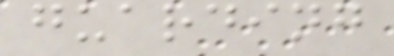guarding
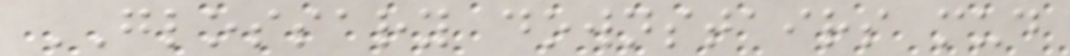GLOSSARY downstairs mud
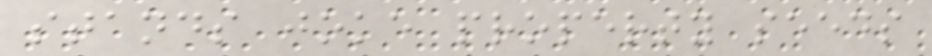stands joke property seeds
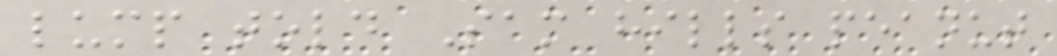lump told Sam hills peanut
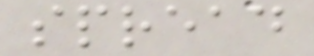spread
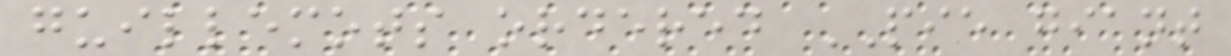guillemots ordered PIE giant
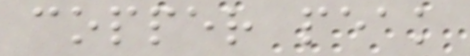copper peak
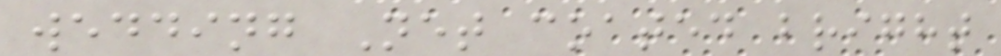wedding Net coated bright
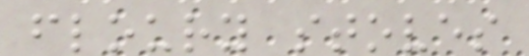floury stoves
